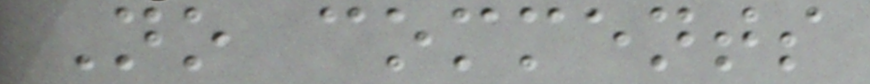No comments
